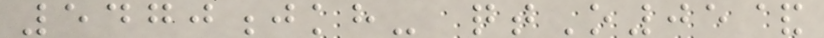5470jkh- qtO05&
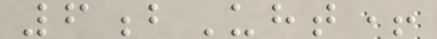6bUht+
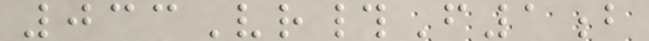033Vr#F1b
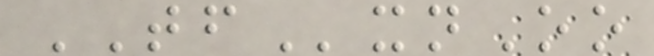TFxnOo
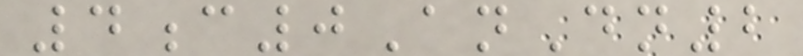4c0AnDn2
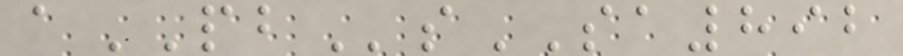aPBsSA892
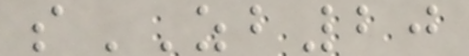sZB20
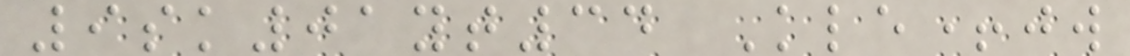9sk01yt34 Kle+jw
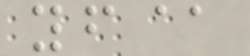yf@
